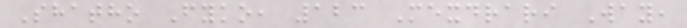Shatho Fyko, 123 Mexdrari Way,
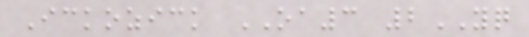Ickozick OA3 2YQ
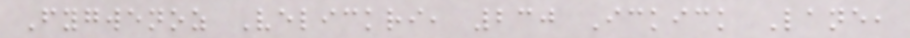Fygwenoz Velickri, 230 Ickick Lane,
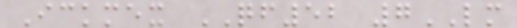Ickmex QF52 7LM
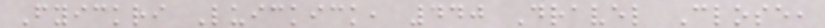Fyickri Luickick, 440 Dravel Close,
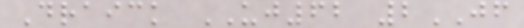Draick UJ62 2JF
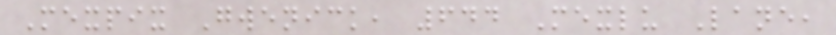Mexpix Gwenick, 644 Mexlu Lane,
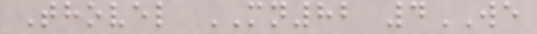Thovel MN82 4WE
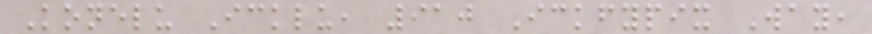Konelu Icklu, 910 Ickfypix Way,
